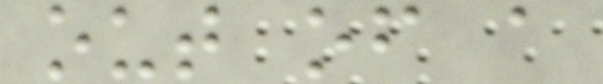out of a
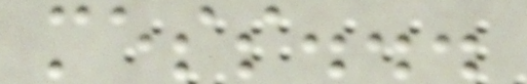mess...
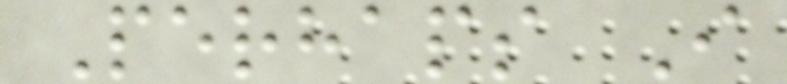Perhaps I
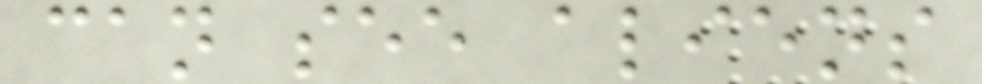can see aliens
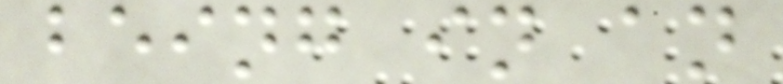being in an
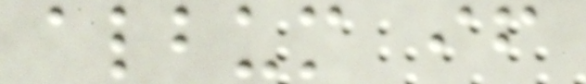album if
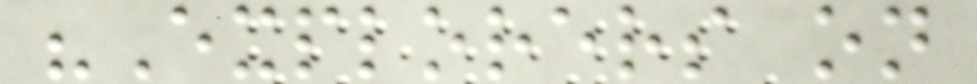"Explorers on
